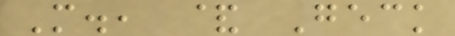M., & Geck
